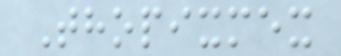Thopixmex
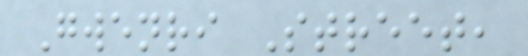Gwenri Street,
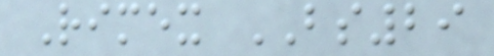Rimex BS29
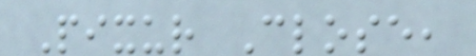Pixur Close,
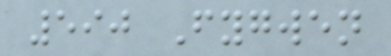590 Fygwen
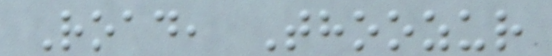Road, Thoozur
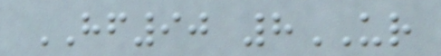HF90 8UR
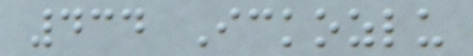434 Ickozlu
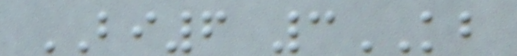BI6 3KB
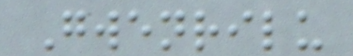Gwenrilu
